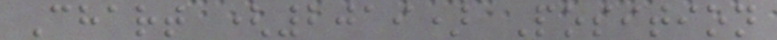Chart (2019) Position
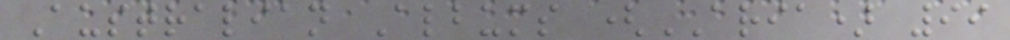Australian Albums (ARIA) 99
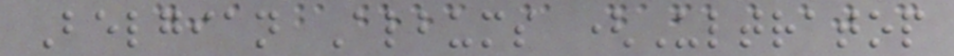Belgian Albums (Ultratop
